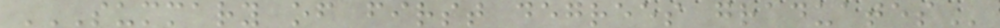SUMMARY OF FIRST DEGREES GRADUATES
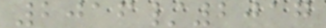2016/2017
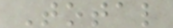Total
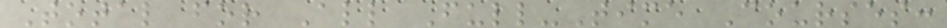Total for All Full-Time Courses:
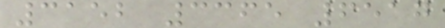3152 3365 6517
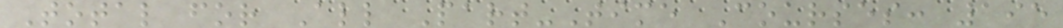Total for All Part-Time Courses: 195
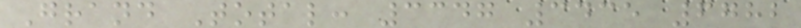Grand Total: 3347 3435 6782
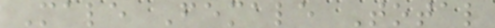Male Female Total
